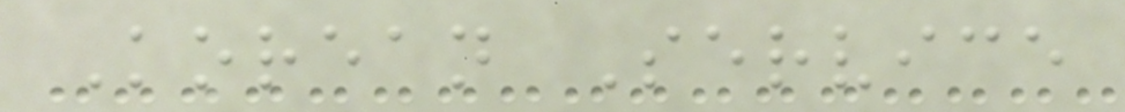Korean Service
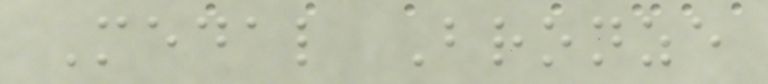Medal Bronze
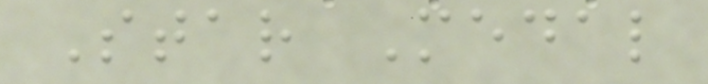Star Medal
